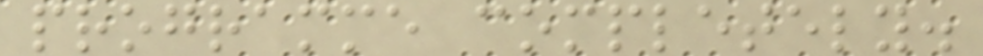programme completely.
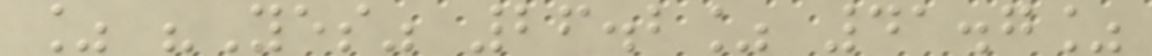% "Yes" 26.2% 41.7%
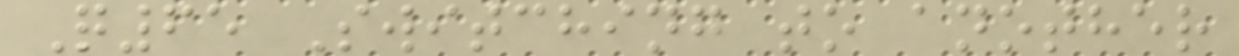Q65 Switching to another
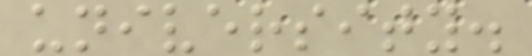university.
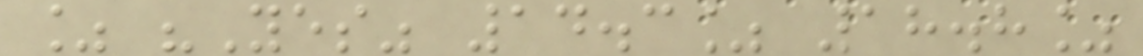% "Yes" 14.3% 18.8%
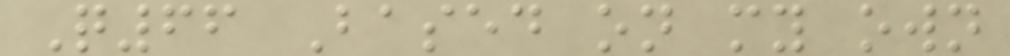Q66 Based on my own
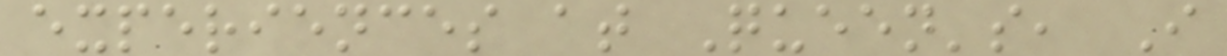experiences at Queen's, I
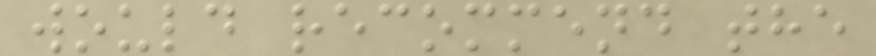would recommend the
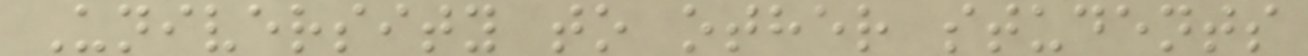University to other students
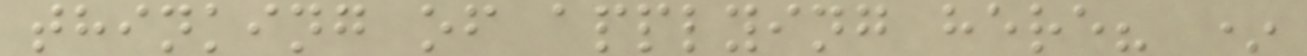thinking of applying here? *
